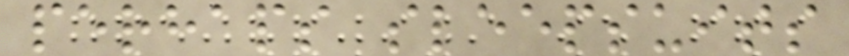perhaps sleepsuits
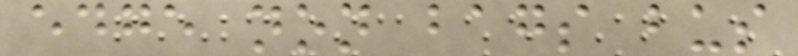edge non bags bus
